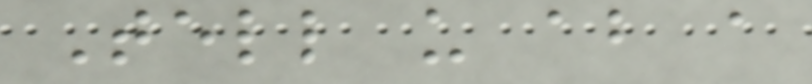Tell us about a
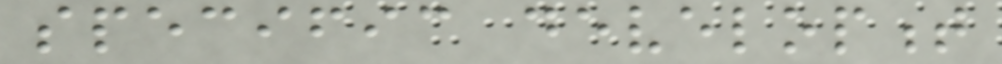specific development
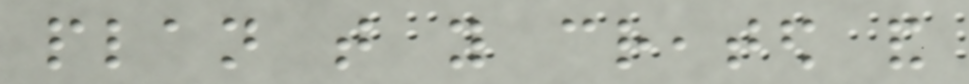plan that you created and
